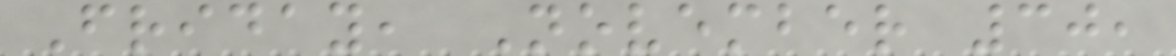Friday, November 30,
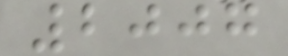2007
